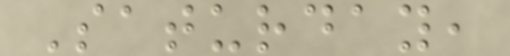Saturday,
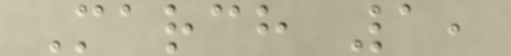March 1,
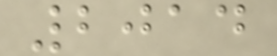2014
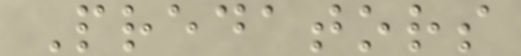Predators
